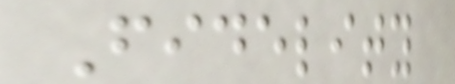Fidelity
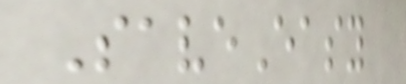SaveEasy
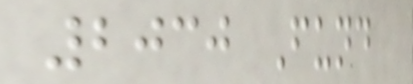2030 Fund
